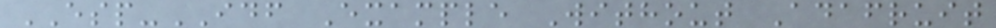ESP-IDF Example Without Adafruit
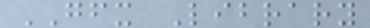GFX Library
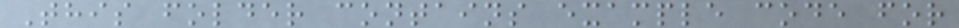This folder contains example code for
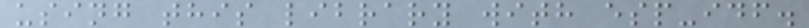using this library with esp-idf.
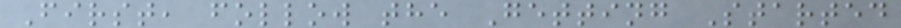First, follow the Getting Started
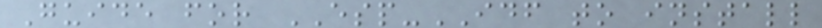Guide for ESP-IDF to install
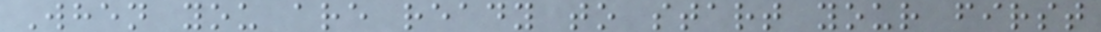When you are ready to start your first
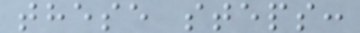these steps:
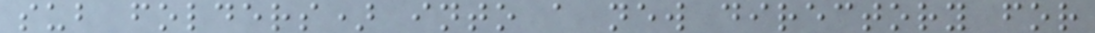sub folders) into a new directory for
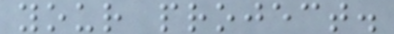your project.
